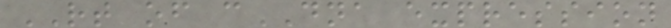RT of cDNA expression
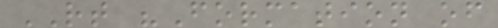RT "Formation of
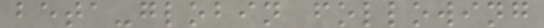beta-globin following
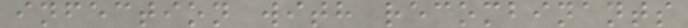infection with recombinants
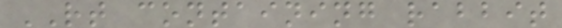RT containing rabbit
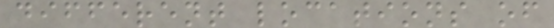different locations of
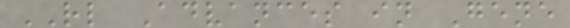RL Advances in Gene
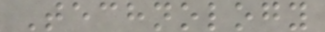Technology
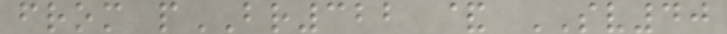from pBR322 & SV40
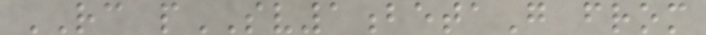RC pSV1betaG from
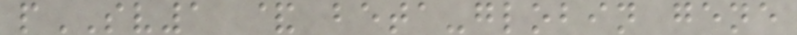pSV1 & beta-globin gene
